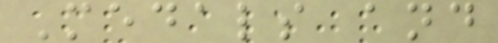Medals and
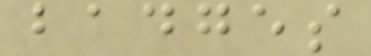badges
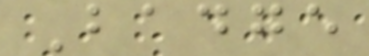Badge
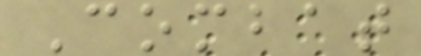Combat
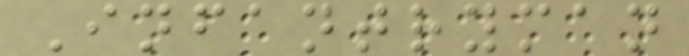Infantryman
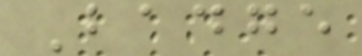Badge
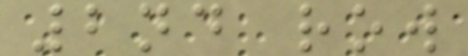2nd row
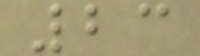23
